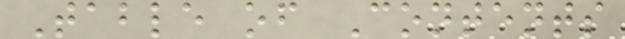Table of Contents
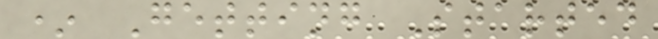* Getting Started
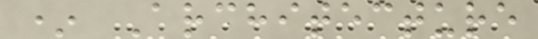* Architecture
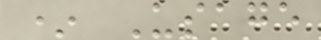* Usage
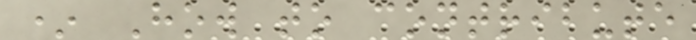* How to contribute
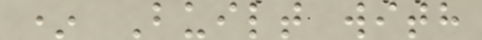* Built with
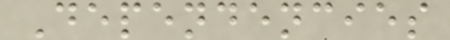Dependencies
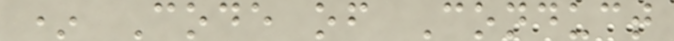* Code of Conduct
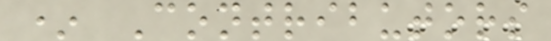* Contributors
